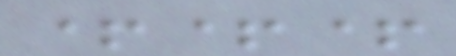+++
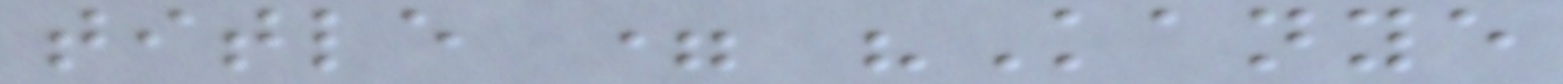title = "Kanye
